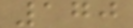170
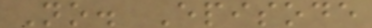No. Episode
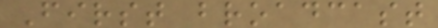First broadcast
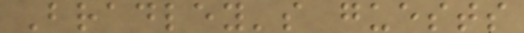Bradley's guests
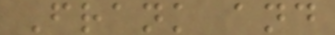Frank and
